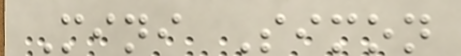Mini Simon
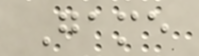Game
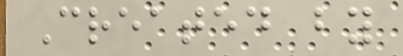Created by
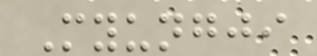Myungji
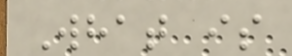What is
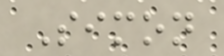Simon
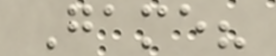Game?
